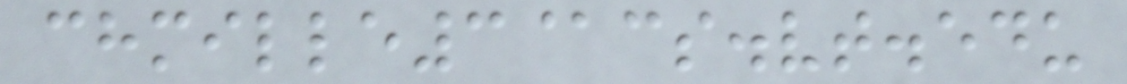chmille3@cs.vt.edu
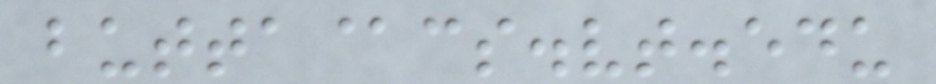butta@cs.vt.edu
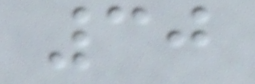30
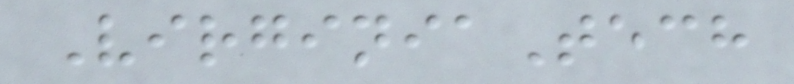VirginiaTech
